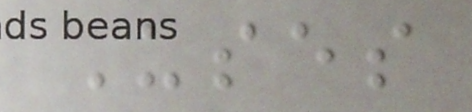Uses
